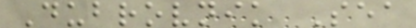Dubrovnik Sea
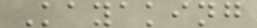Kayaking
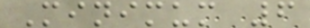Minimum 6
